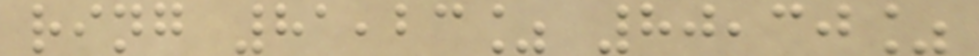ring 81,23% 80,30%
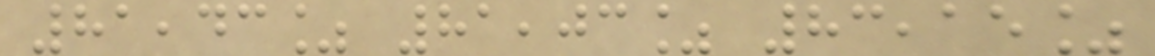81,43% 81,03% 83,15%
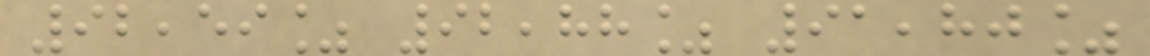92,59% 92,88% 91,80%
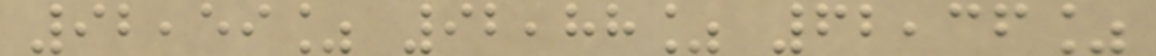92,59% 92,88% 62,36%
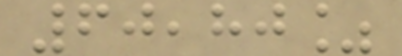60,80%
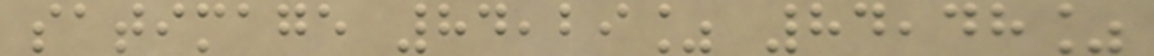satimage 84,29% 84,48%
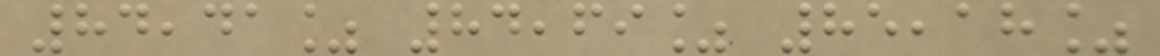84,41% 84,69% 85,18%
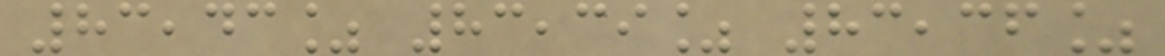83,43% 83,39% 83,36%
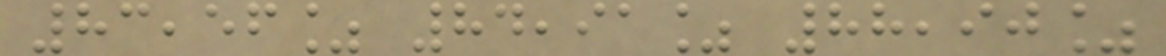83,56% 84,91% 88,90%
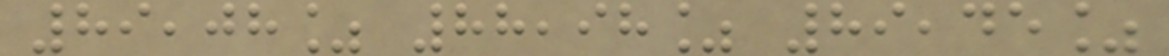89,08% 88,98% 89,45%
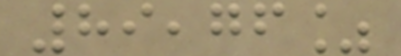89,76%
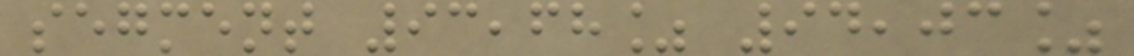segment 93,68% 94,03%
